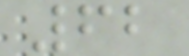62
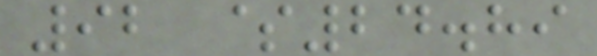92 $24.89
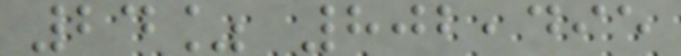24% 802,495
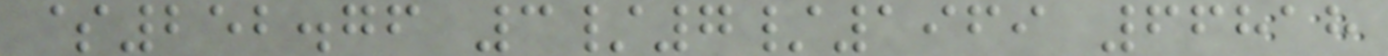$252.76 3/7/1969 66818
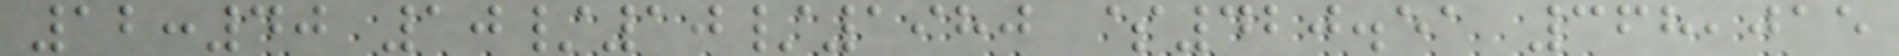12:40 10/10/1980 $420.51 368,015
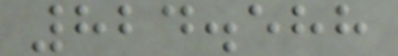824.588
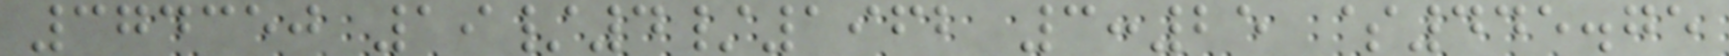374350 19/4/1962 3:25 $445.75
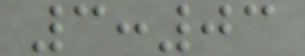3:03
